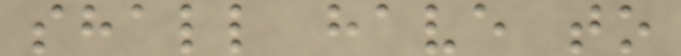shall have to
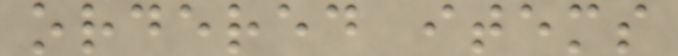ordered items
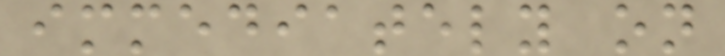immediately on
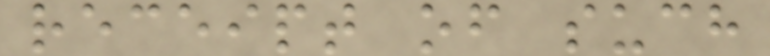receipt of such
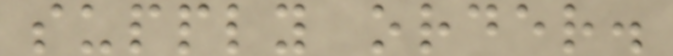supply order.
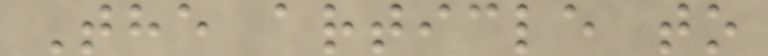The article to
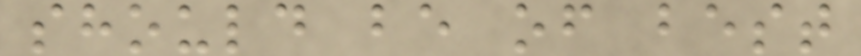should be of best
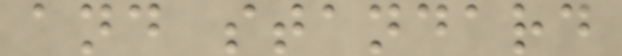and standard
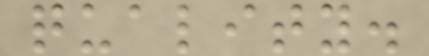quality.
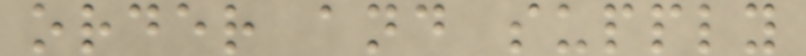order and supply
